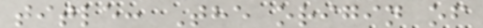title: The origin of
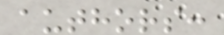authors:
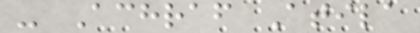- Achraf Atila
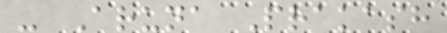- Aruna Prakash
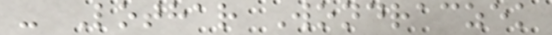- Lothar Wondraczek
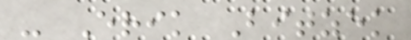- Erik Bitzek
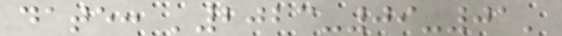date: '2023-09-01'
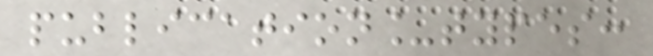publication_types:
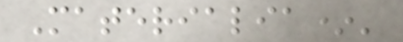Materialia*'
